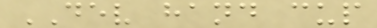DEV hand cup
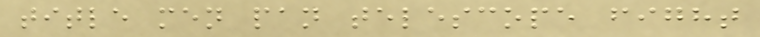title men pan telescope fight
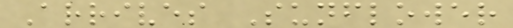Arrives Sunflower
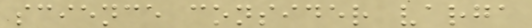science consider varga
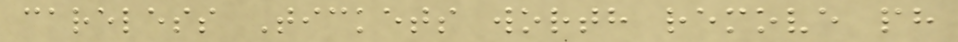careless Tickets worth remove ph
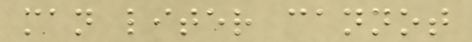man liter cannot
